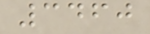3460
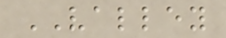VALLEY
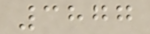3877
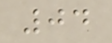04
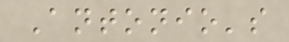Antonio's
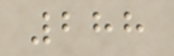288
